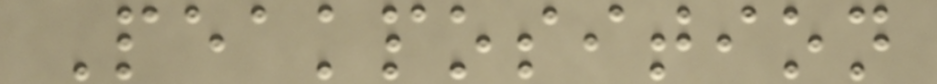Peakposition
